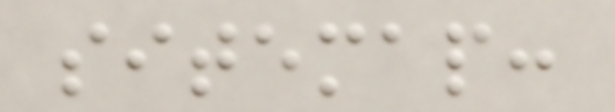sitemap:
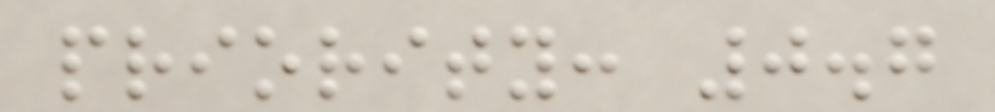priority: 0.7
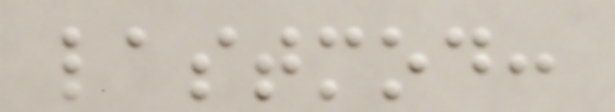lastmod:
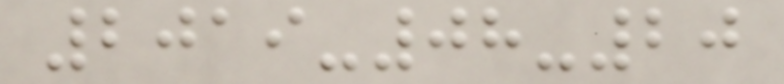2019-08-20
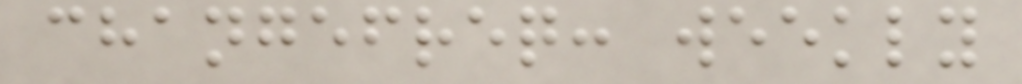changefreq: weekly
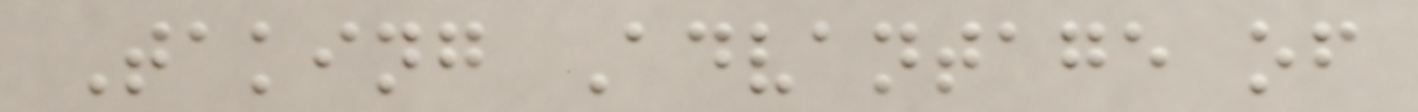Taking Advantage of
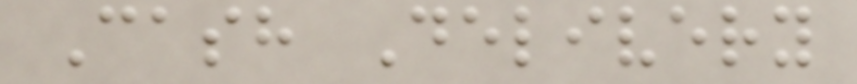Cash Delivery
